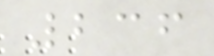236
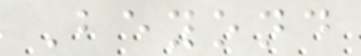Beyond
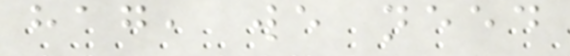hag, we need
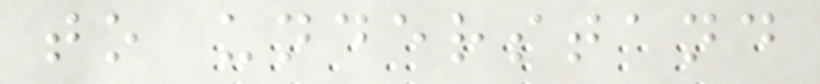to understand
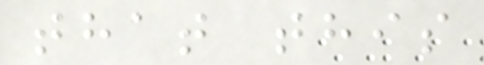that this
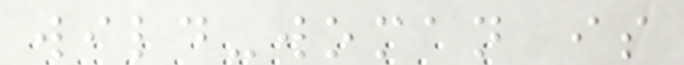wild-woman is
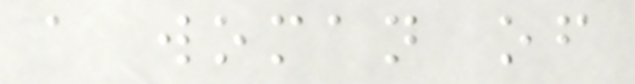a woman of
